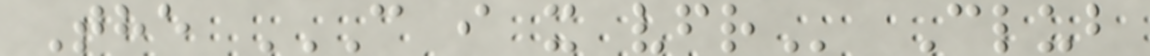The C I X VFR Club
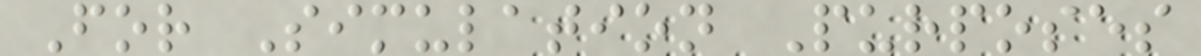For Simulation Purposes
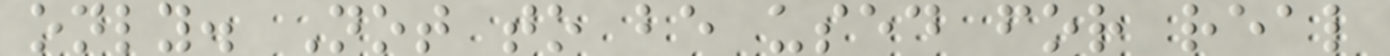only. Not to be used for real
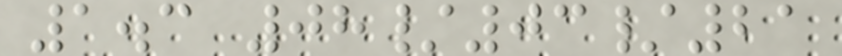1.3 08/03/21
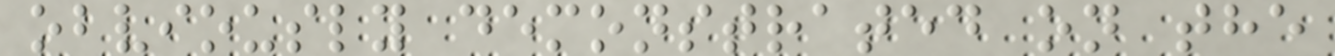obviously demonstrated on the
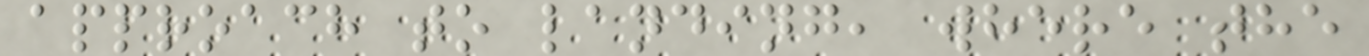approach to landing, where the
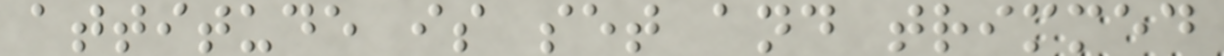attitude is set and trimmed
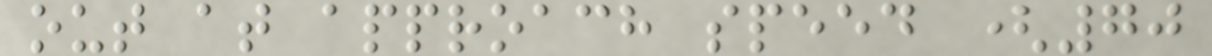out at approach speed (70
